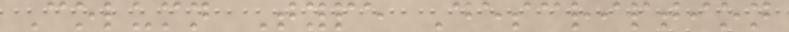Column Type Description
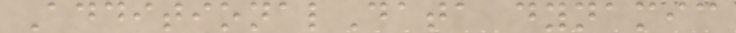AdditionalData dynamic
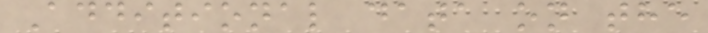Additional data on the
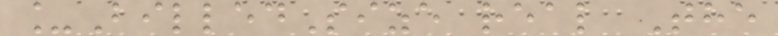_BilledSize real The
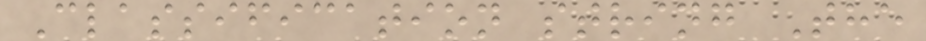Classification string The
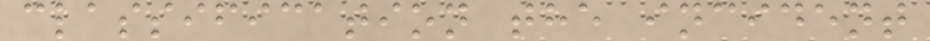classification the incident
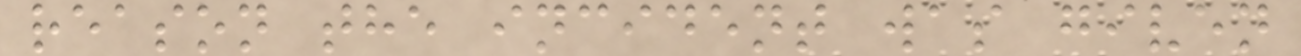reason the incident was given
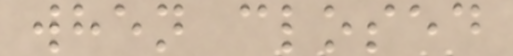when closed
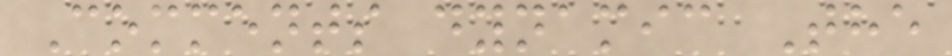Comments dynamic The
